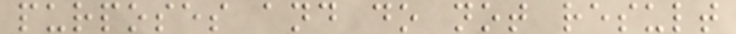purposes and do not result
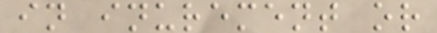in inurement or
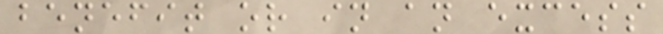benefit or in an excess
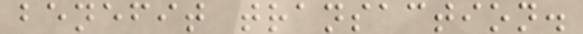benefit transaction.
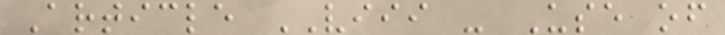Article VIII - Use of
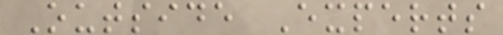Outside Experts
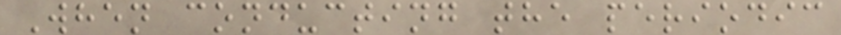When conducting the periodic
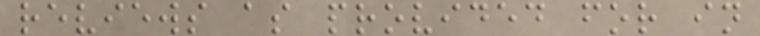reviews as provided for in
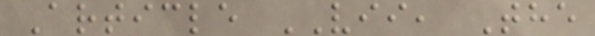Article VII, The
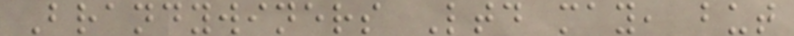Brandywiners Ltd may, but
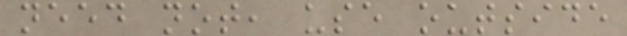need not, use outside
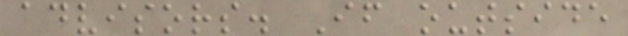advisors. If outside
